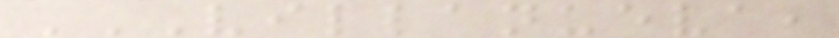VILLANUEVA,
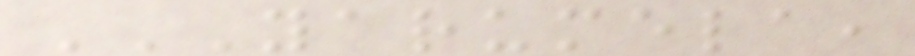YARUMELA,
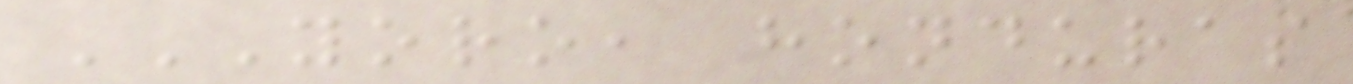YORO, HONDURAS
